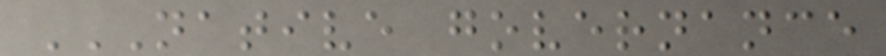NATIVE GOVERNANCE
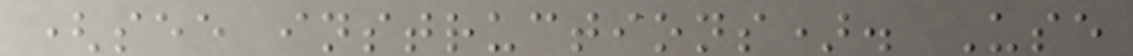(see instructions). Use
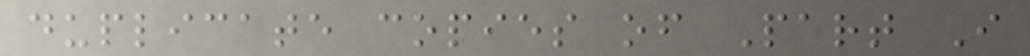duplicate copies of Part I
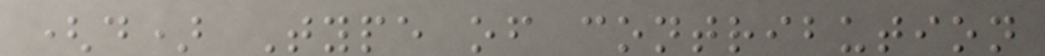(d) Type of contribution
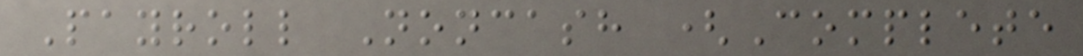Payroll Noncash (Complete
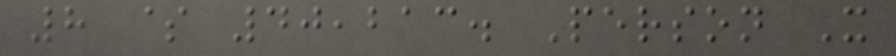8 $ 40,213. Person X
